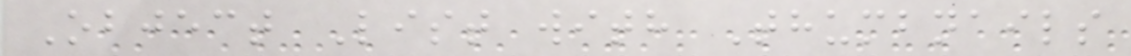Object List with Thumbnails
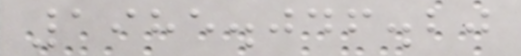1985.046.20
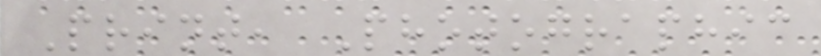Print, Photographic
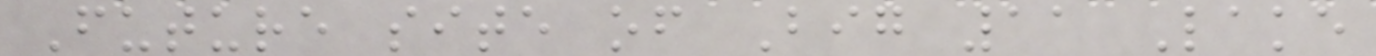Future site of Big 11 Lake
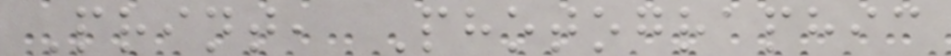Print, Photographic
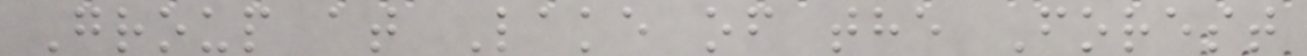Group at Lake of the Forest
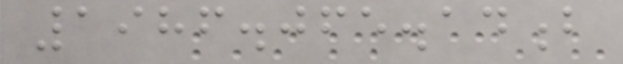1986.065.14b
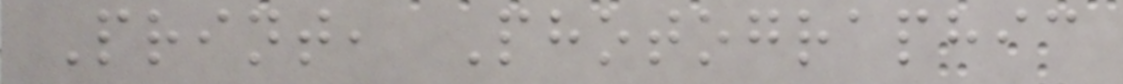Print, Photographic
